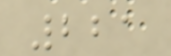221
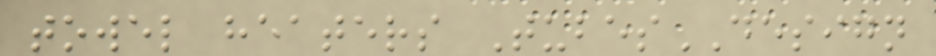towel heaters TubesDESIGN
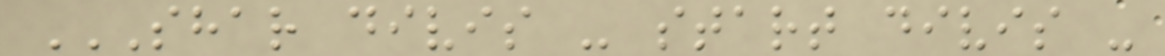SHAR DIVIS - START DIVIS -
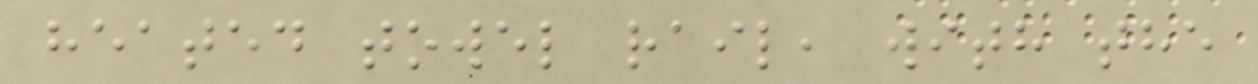heated towel rail, with the
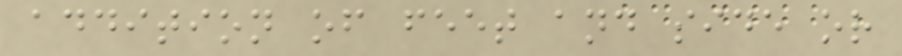addition of feet and side or
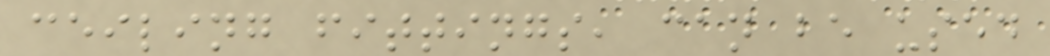ceiling fittings, can be used
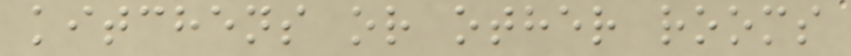kitchens or other rooms
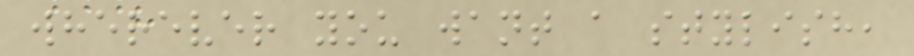wherever you want a stylish,
